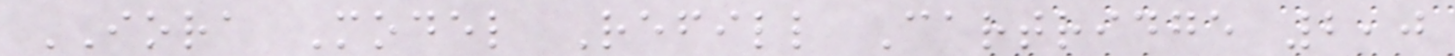IORA Model Refill Cartridge 2,0
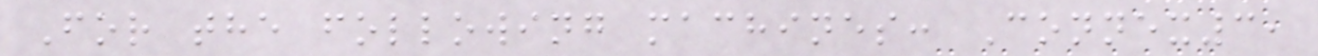For the following machines: Connex3,
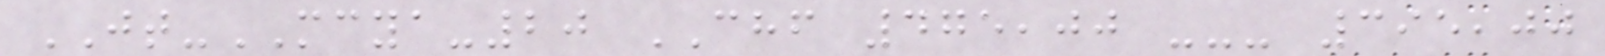JT-MCYA-20 CHF 475,00 --- 395,00
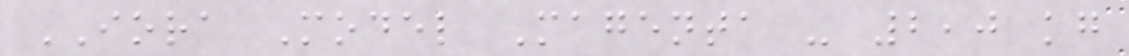IORA Model Magenta - 2,0 kg
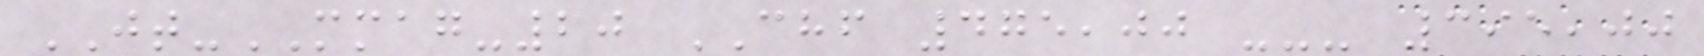JT-MMAG-20 CHF 475,00 --- 395,00
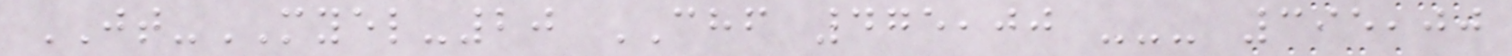JT-MYEL-20 CHF 475,00 --- 395,00
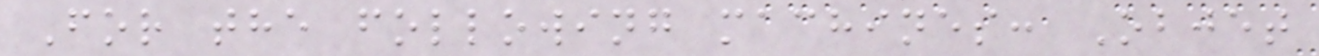For the following machines: Objet
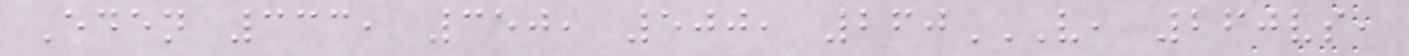Eden 333, 350, 500, 260V, 260VS,
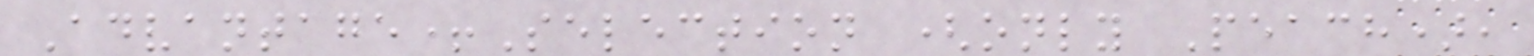Advantage+Selection (only Peach),
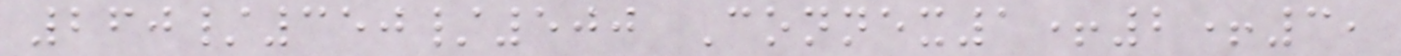260/350/500 Connex1+2+3,
